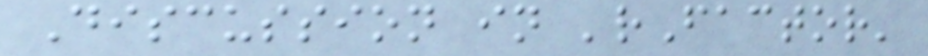Discussion in 'rFactor'
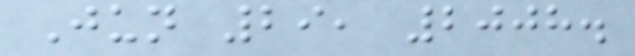Jun 29, 2008.
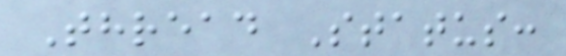Thread Status:
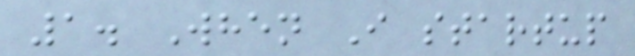1. When I startup
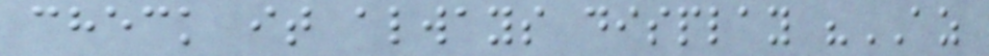check it always display "AZ
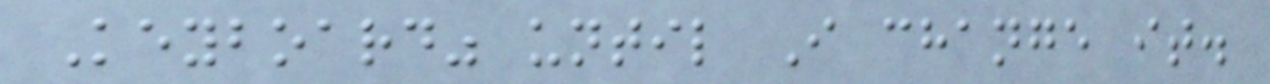Keyboard" until I change it.
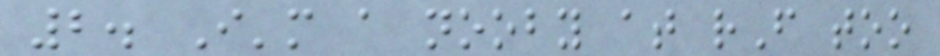2. I'm a nooby at rF too
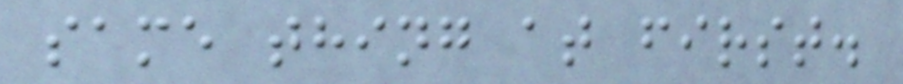same thing at first.
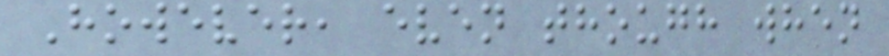However, even though when
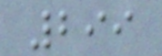299
